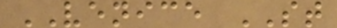VENICE ST
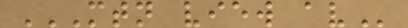MTN VIEW AV
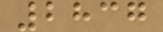2837
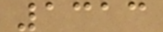1313
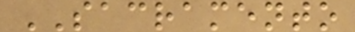SACRAMENTO
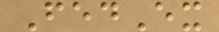FedEx
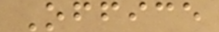Office
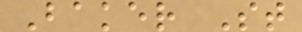Baker St
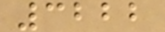3222
